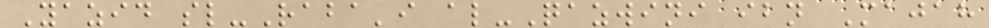Yazid sl-Raba'i al-Qazwini ibn Majah
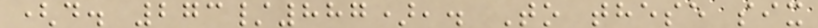(d. 273/887),. To these six
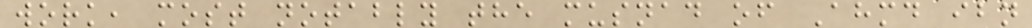work, most notably the musnad of Ahmd ibn
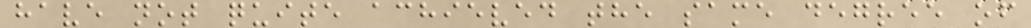have not quite achieved the same degree of
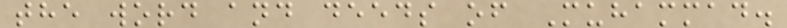the word and deeds of Muhammad.
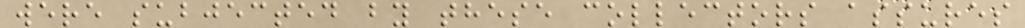were subjected by these collectors assures
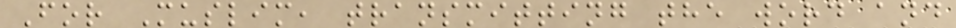For Muslim, transmitting the word and
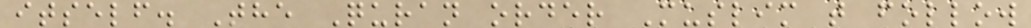itself. The Quran order Muslim t follow
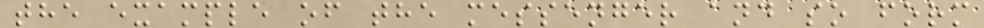the example of the messenger and so form
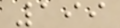199
